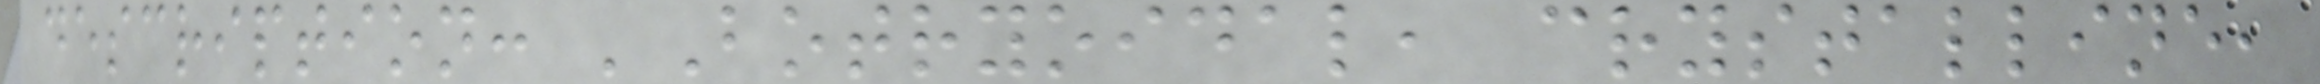description: 'Botryoidal, crystalline,
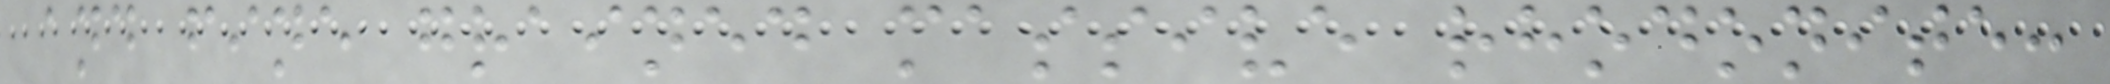and fine grained massive rhodonite:
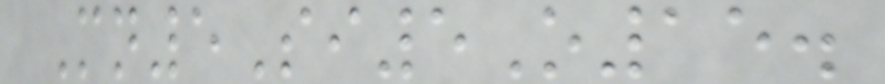Mn5Si5O15.
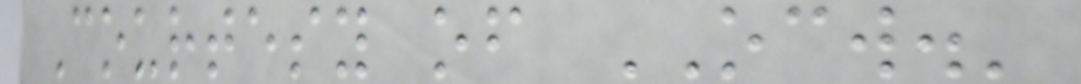Courtesy of OCW.'
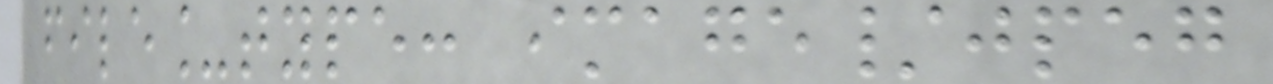file_type: image/jpeg
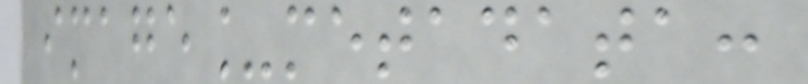image_metadata:
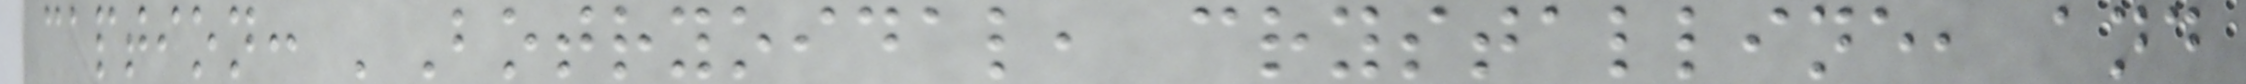caption: 'Botryoidal, crystalline, and
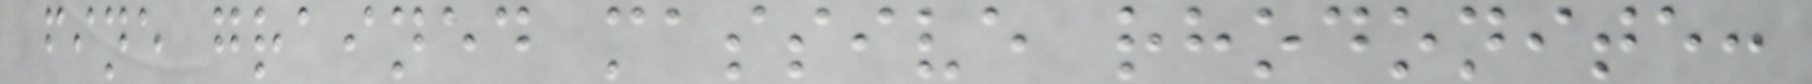fine grained massive rhodonite:
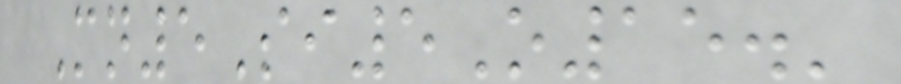Mn5Si5O15.'
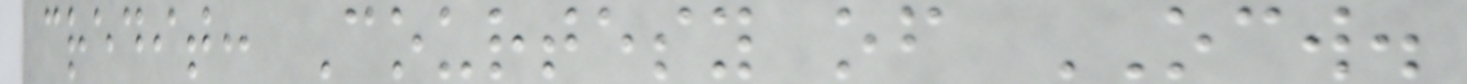credit: Courtesy of OCW.
